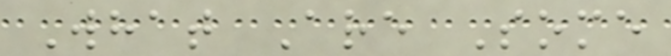What Are Some
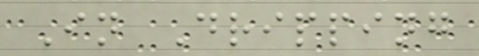In Dripping
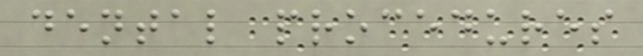dental procedures
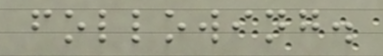following.
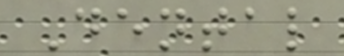Dental
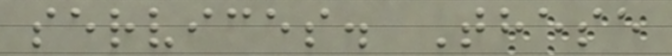services. These
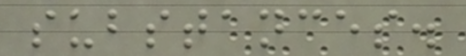substances.
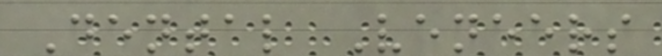Dental Veneers
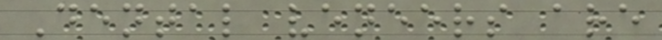Dental veneers are
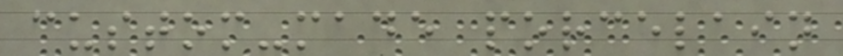custom-made porcelain
